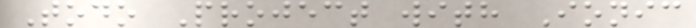Todo Project with Ionic
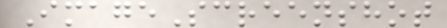ImageScreenshot
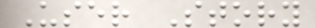User Story
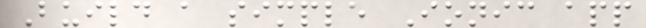Build a simple Ionic app
